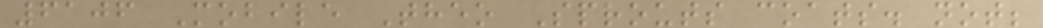6106 Mobile Theo Sprouts coats. not;
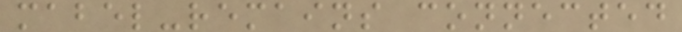mabel-remains connected
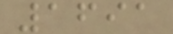1691
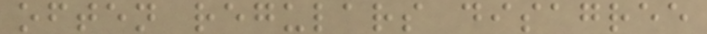often regulars disagree
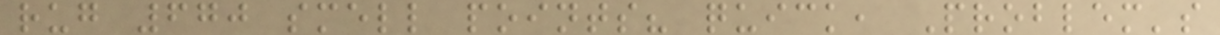rug 670 smell points? quick, Problem's
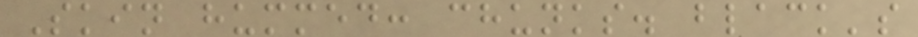Skin hummed: chunks. black's
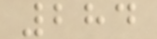284
